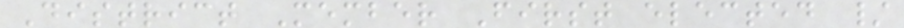District Member First elected /
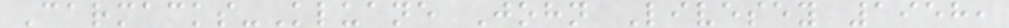Carmacks-Kluane John Livesey 1958,
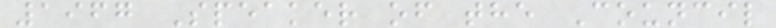1967 Speaker of the Council
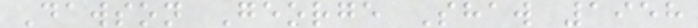Dawson George Shaw 1958
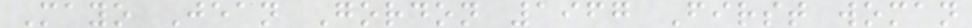Mayo Jean Gordon 1967 First woman
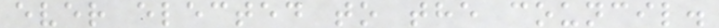ever elected to the council.
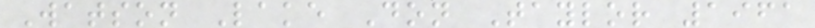Watson Lake Don Taylor 1961
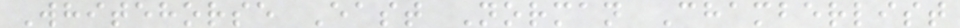Whitehorse East Norman Chamberlist
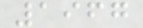1967
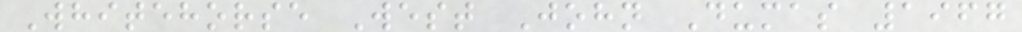Whitehorse West John Dumas 1967
